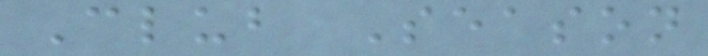Club Season
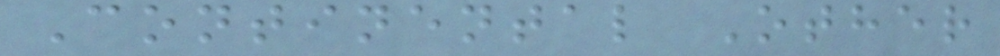Continental Other
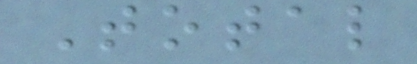Total
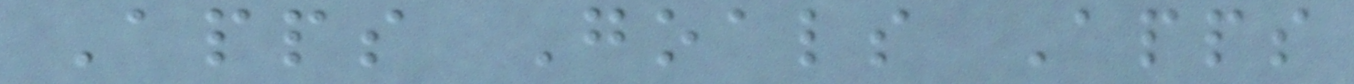Apps Goals Apps
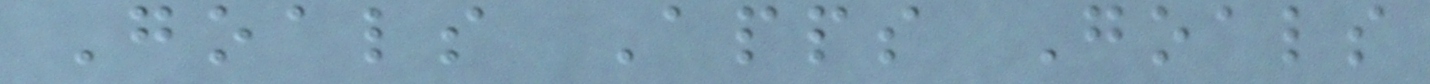Goals Apps Goals
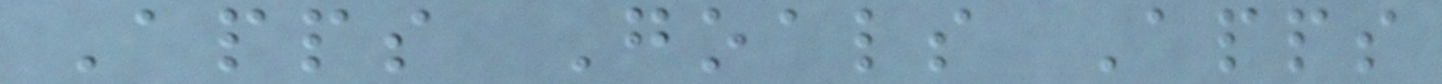Apps Goals Apps
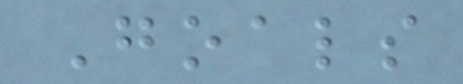Goals
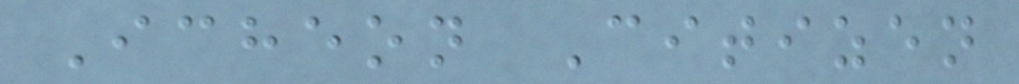Icheon Citizen
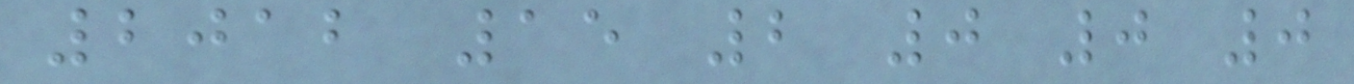2012 15 2 0 0 0
